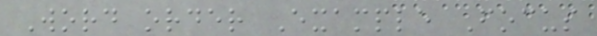Word order Example Focus
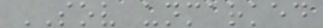SOV unmarked
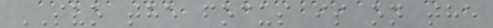SVO the focus is on the
